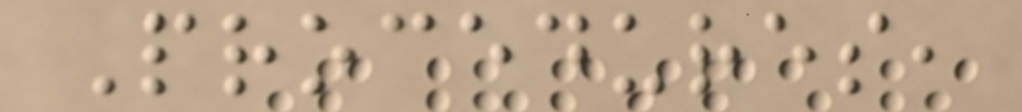Procedures,
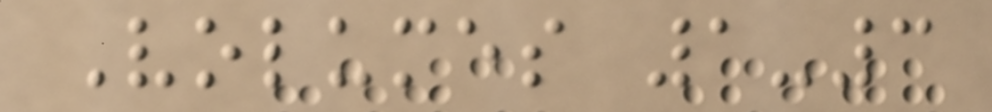Volumes 1-3
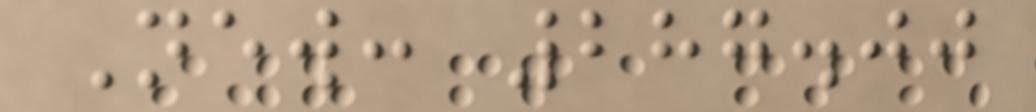New: 287.00
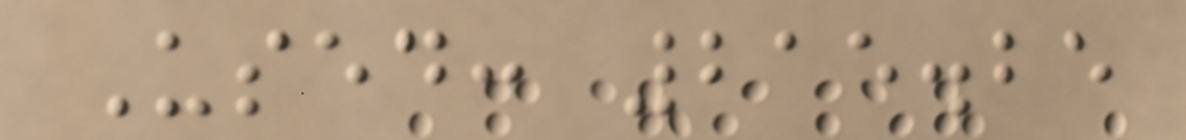Used: 215.25
